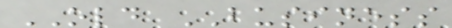OLD BUSINESS
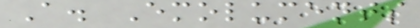A. Emoluments
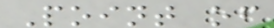Point of
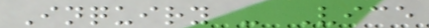Inquiry - Vice
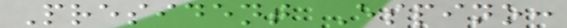President Espino:
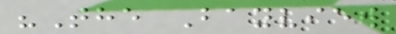"The Bayview
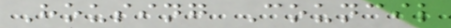Housing Council
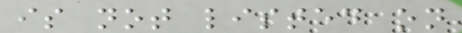is not listed on
